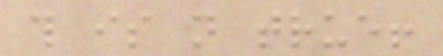this is not true!
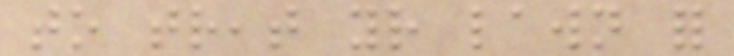to treat your lawn for
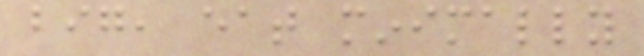big, eat minimally
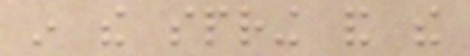in the spring and the
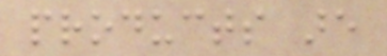products are
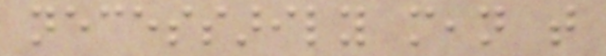necessarily mean that
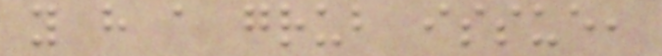you have a grub issue,
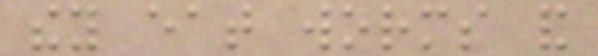they eat worms and
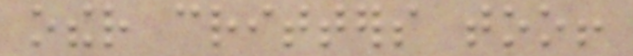other critters too!
